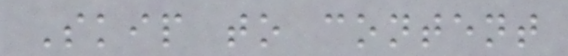Skip to content
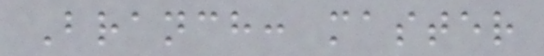Branch: master
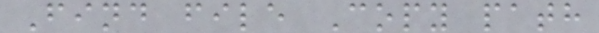Find file Copy path
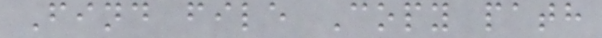Find file Copy path
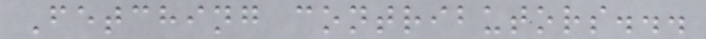Fetching contributors...
